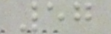57
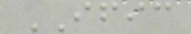IFIC
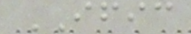IFIC
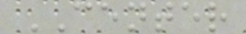CENTER
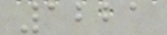1221
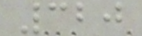320
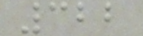322
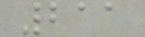211
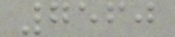7560
